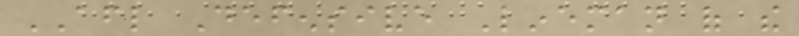AFL Defensive Lineman of the
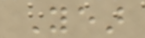Year
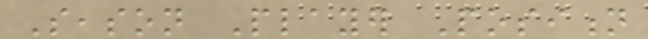Season Player Position
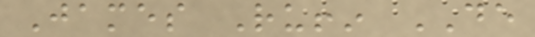James Ruffin DE
